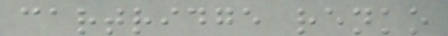cartridge renko
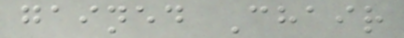gained Chair
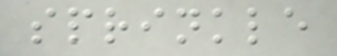sprinkle
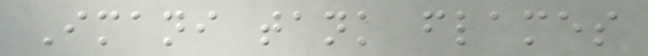Imani tank flames
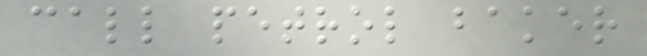call petrol baker
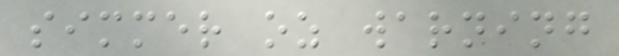simmer oz warning
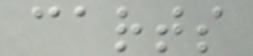carts
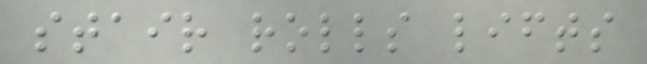stair rolls lifts
